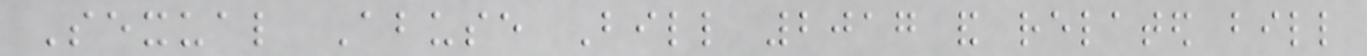Sexual Abuse Bill 2017 and related bill
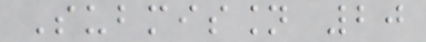Submission 20
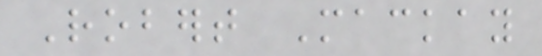Robert Mackay
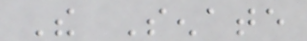The Senate
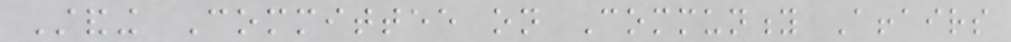Standing Committee on Community Affairs
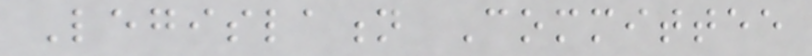Legislation Committee
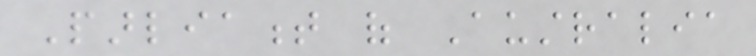Parliament of Australia
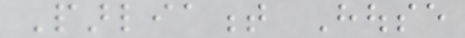Parliament House
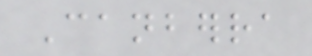Canberra
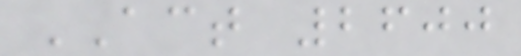ACT 2600
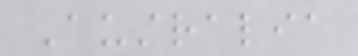Australia
